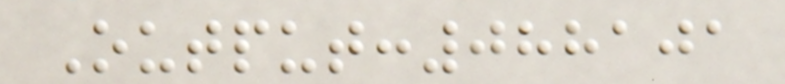Output:088101
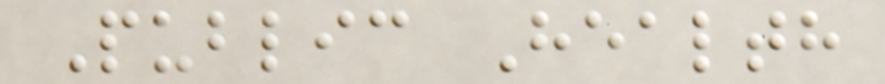Public Health
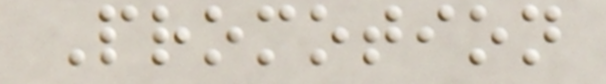Promotion
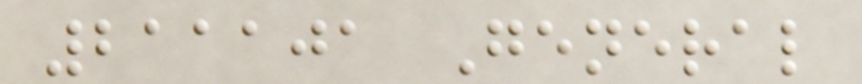211101 General
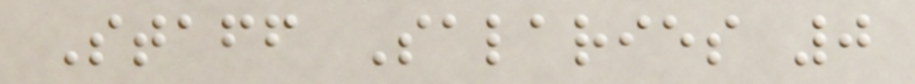Staff Salaries 0
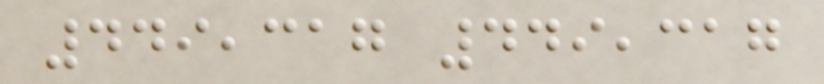449,317 449,317
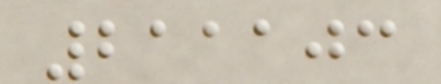211103
